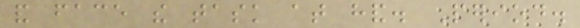and face the task at hand. Period.
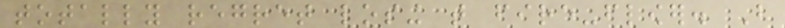totally regret losing that fire-flower. But
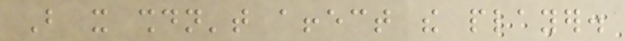But it shouldn't affect the player.
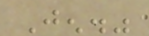Jen."
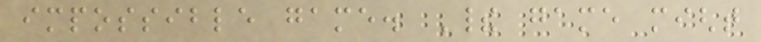impossible game. Their game might
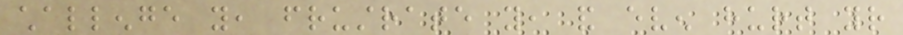challenge you, frustrate you, and even hurt your
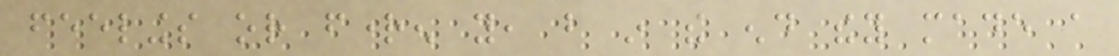feelings or frighten you, but in the end they made a
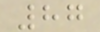87
